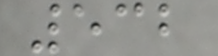532
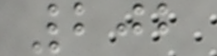202
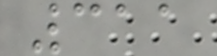311
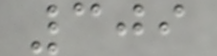309
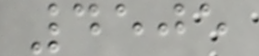4505
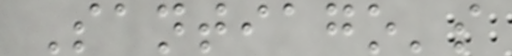Santiago's
